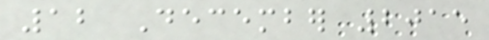12 December 2015
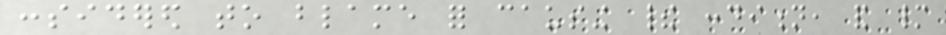considered to blame for causing their condition, and many
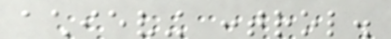achieving control.
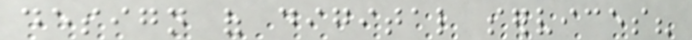design of digital services?
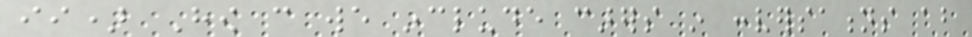ii) How can we include carers in conversations about
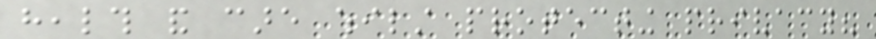health and care whilst protecting privacy?
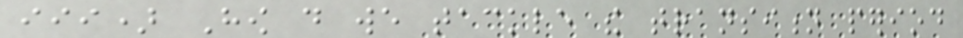iii) How do we tackle the transition period
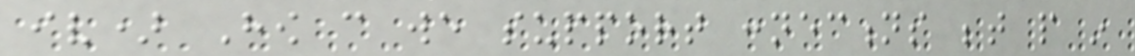iv) How can we support connections between people in
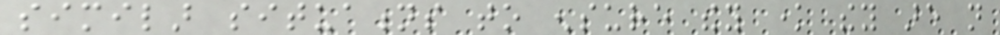similar situations to ensure they know they are not
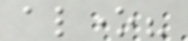alone?
